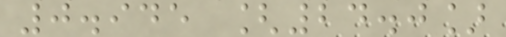0.945 [24.0]
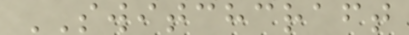SWITCHCRAFT
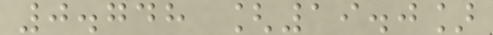0.748 [19.0]
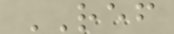REF
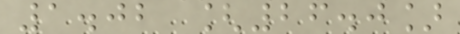1.02 [26.0]
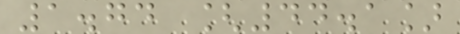1.74 [44.1]
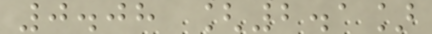0.08 [2.1]
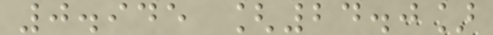0.945 [24.0]
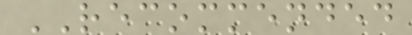RECOMMENDED
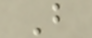B
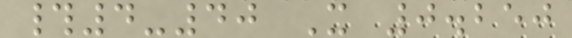#4-40 X 0.250
